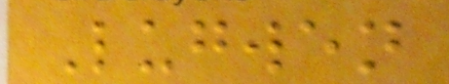Lugwen
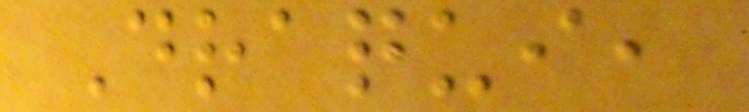Draqui,
